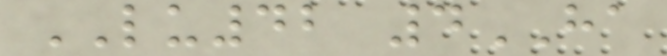LU42 4HA
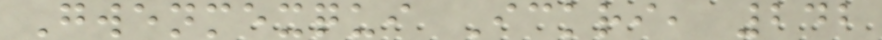Gwenmexqui Ickri, 242
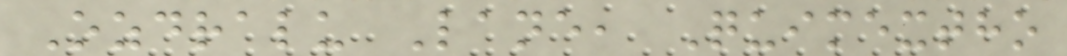Ozdralu Lane, Quimextho
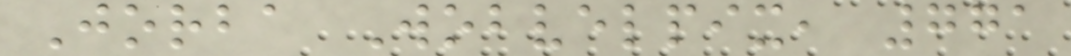Jorba Wobvelpix, 771
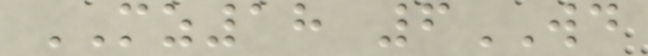MZ18 6WD
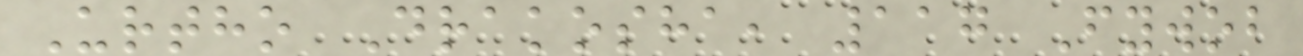Urtho Drakosha, 117 Fywob
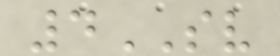4SV
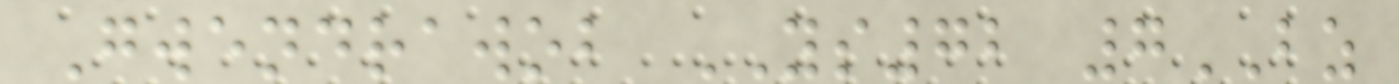Gwendrawob YS72 7BZ
